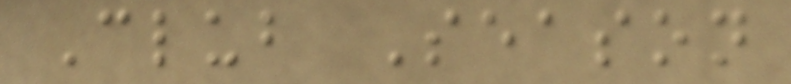Club Season
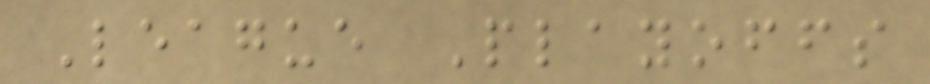League Playoffs
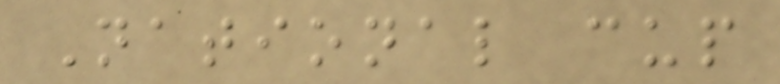National cup
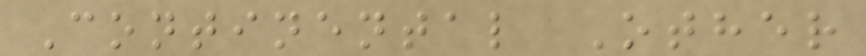Continental Other
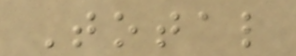Total
